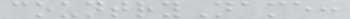countryName:
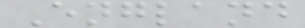England
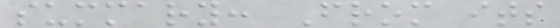summary: From its
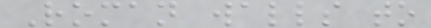Roman walls to
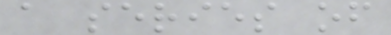a series of
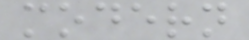modern
